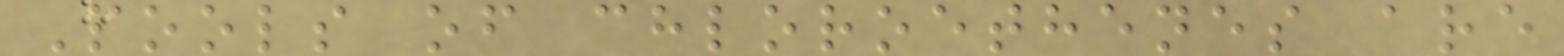Pools of chloroethenes are
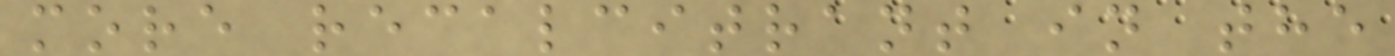more recalcitrant in the
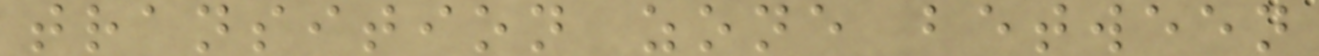transition zone between
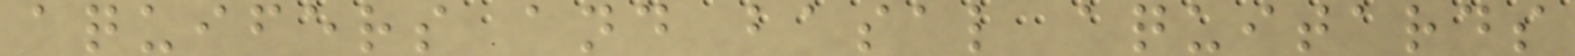aquifers and basal aquitards
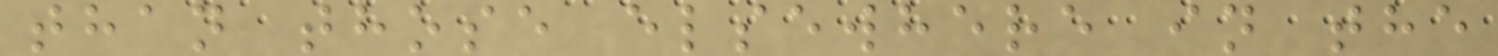than those elsewhere in the
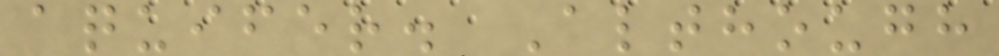aquifer. Although
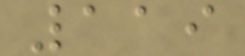119
